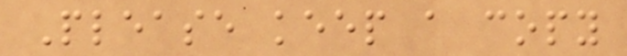Please keep a copy
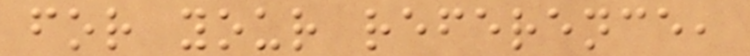for your reference,
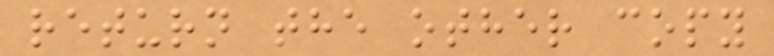return the other copy
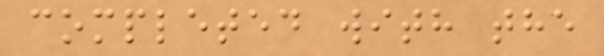completed with the
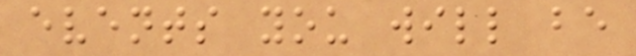events you will be
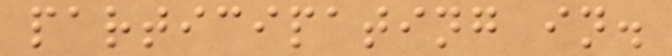participating in.
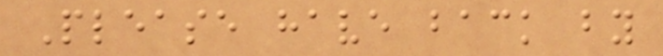Please have back by
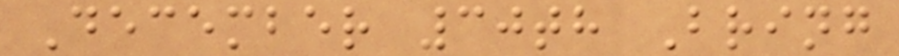December 30th Bring
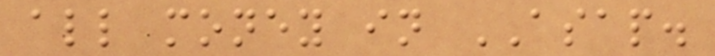all money in ASAP.
